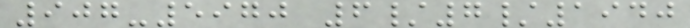907-5970 6/7/1940
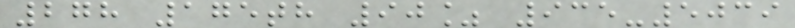278 175th 90% 935-5039
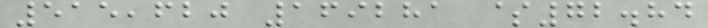515,620 169281 $72.84
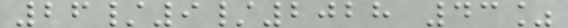26/9/2028 43%
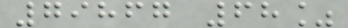79867 68%
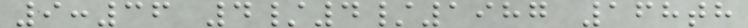9:36 4/4/1987 168th
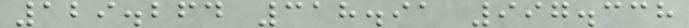129.264 318.91 997.338
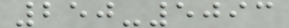250-5093
